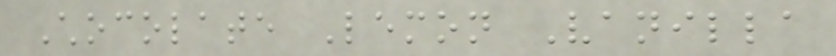Chocolate Lemon Vanilla
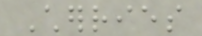Cherries
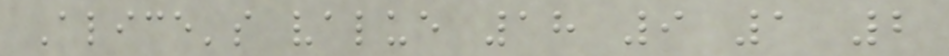Alice's value 18 9 1 2
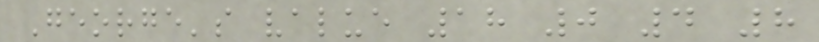George's value 18 0 4 8
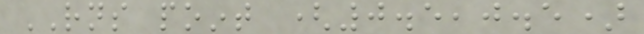RNS point (0.5,0.5)
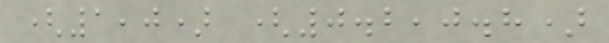(1,0) (0.2,0.8)
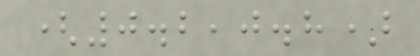(0.2,0.8)
